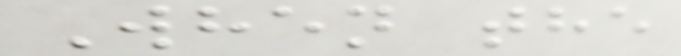When the
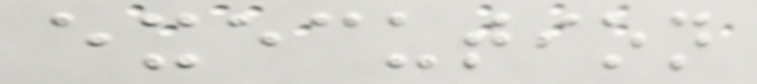execution
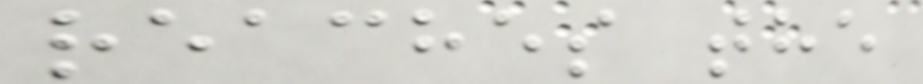reaches the
